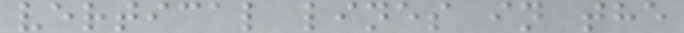vertical lines in the
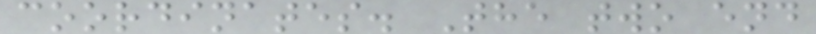coordinates. The two end
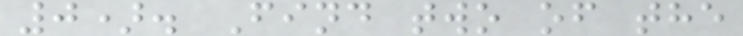0). Find two of the
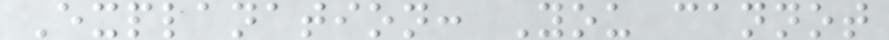Explanation: You cannot
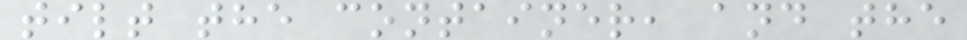tilt the container, and the
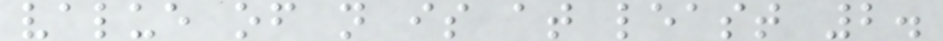value of n is at least 2.
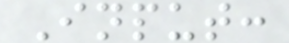Input:
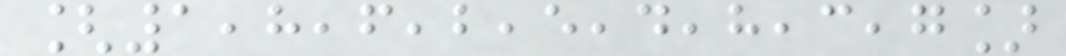[1,8,6,2,5,4,8,3,7]
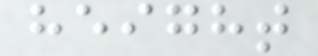height
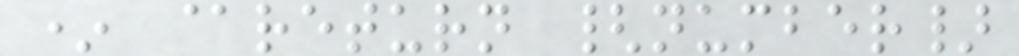* @return {number}
